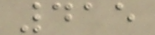415
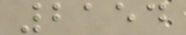2154
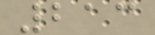213
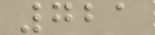721
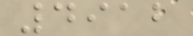4912
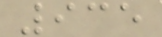935
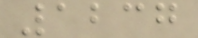1237
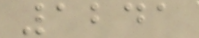1241
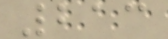213
